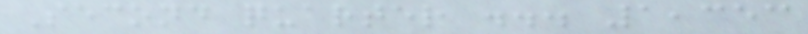Second quarter ... 1,353
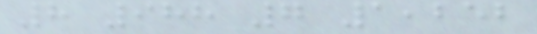8 988 7 1,252
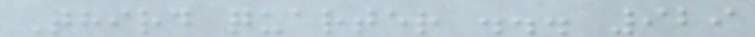Third quarter ... 929
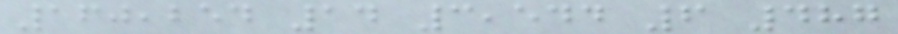160,254 14 3,544 6 487
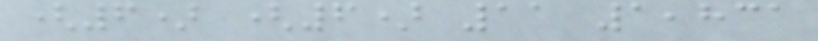(6) (6) 11 1,831
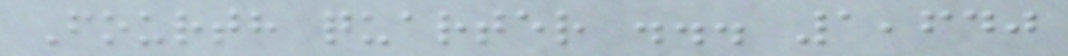Fourth quarter ... 1,640
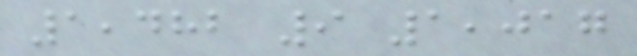1,482 9 1,017
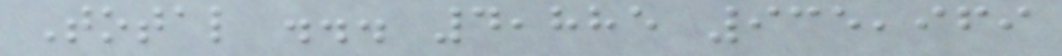Total ... 4,885 935,969
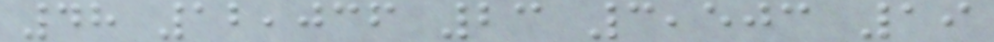48 12,036 23 3,503 19
